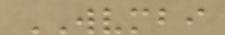WVMBI
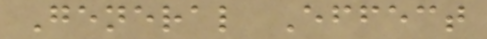General Effect
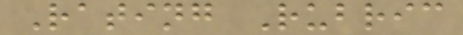Rating Rubric
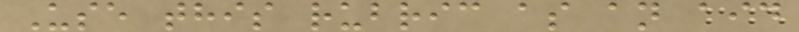Use this rubric as an aid
